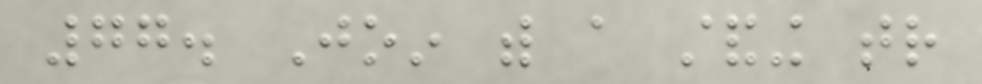77. Join with a standing tr
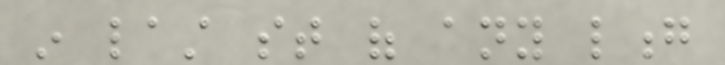in last st of any long
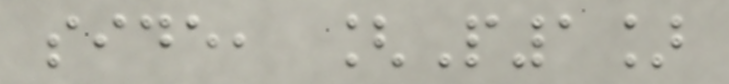side, [P1]
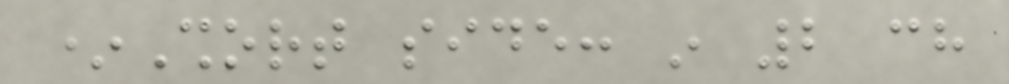*Short side: in 2 ch
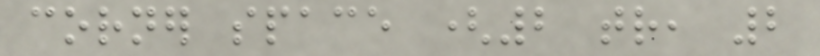corner space (2 tr, 2
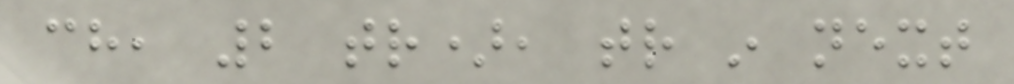ch, 2 tr), tr in next
